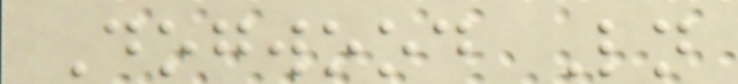Dogwood Ln
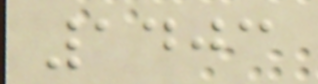1403
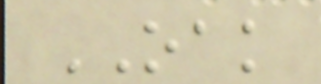OAK
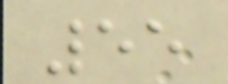55
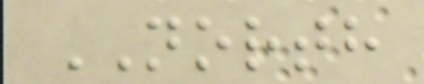NORTH
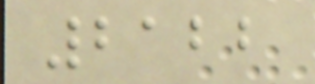2122
